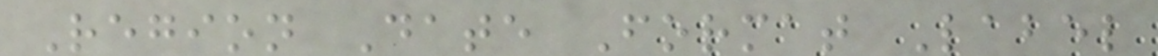Region Date Format Label
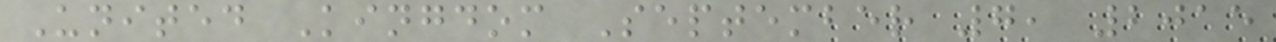United Kingdom September 7, 2015
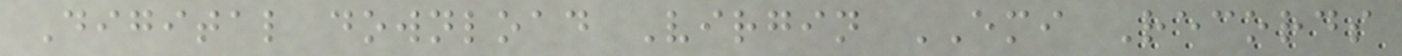Digital download Virgin EMI Records
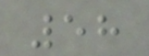58
